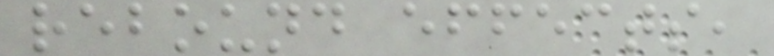rebound effects,
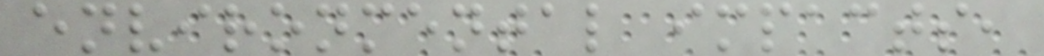environmental impacts,
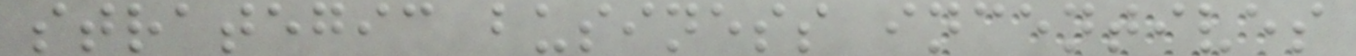strategic business incentives
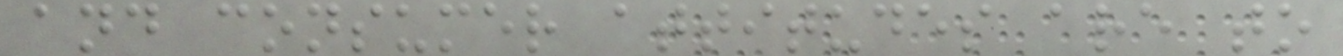and consumer attitudes are to
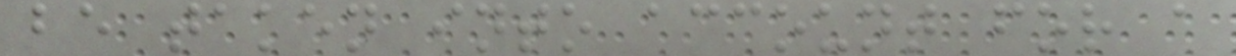be taken into account for a
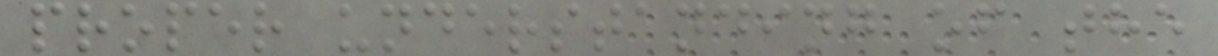proper understanding of the
